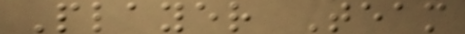Player Team
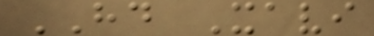HD Xavi
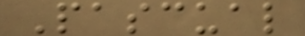Pascual
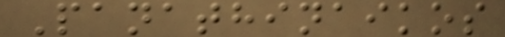Panathinaikos
